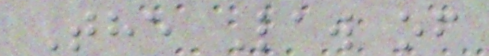The Law of
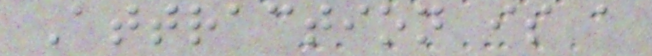Attraction is a
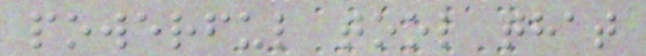powerful tool that
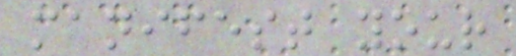manifest your
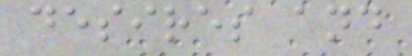desires and
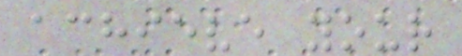achieve your
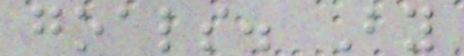goals. By
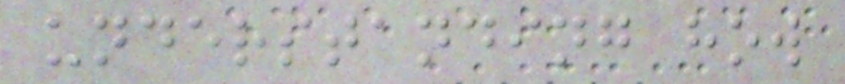understanding how
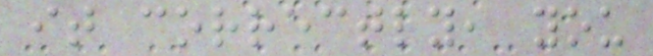it correctly, you
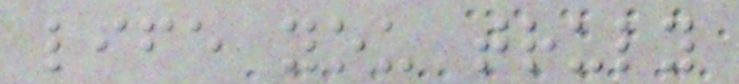life you truly
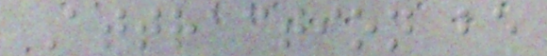Attraction be
